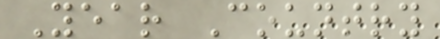Year Country
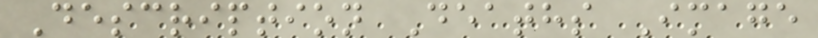Description Deaths Image
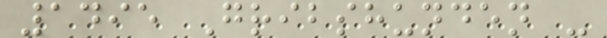1495 Gribshunden -
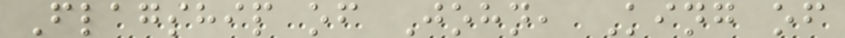Flagship of John, King of
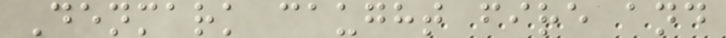Denmark caught fire and
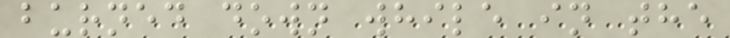burned down while in the
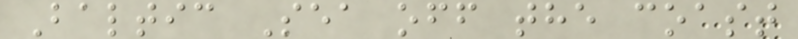Baltic Sea off the coast
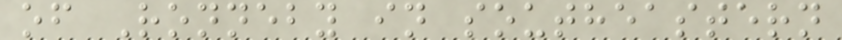of Ronneby in southeastern
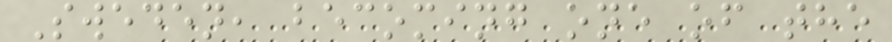Sweden, becoming one of the
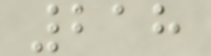218
